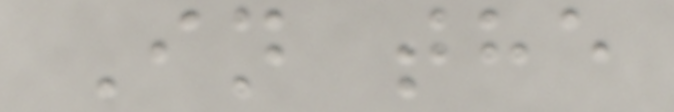In the
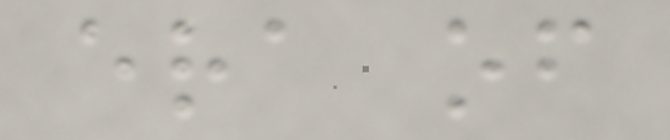era of
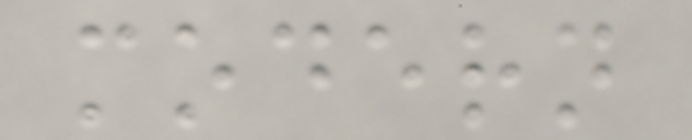modern
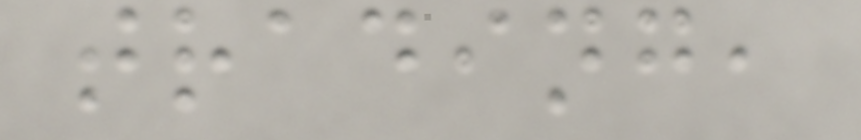trading,
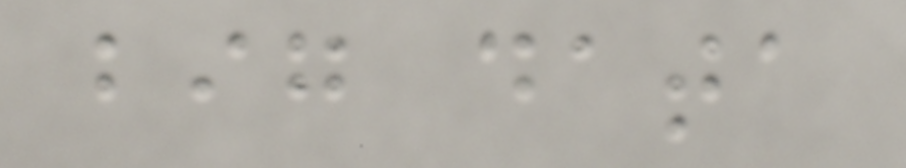big data
